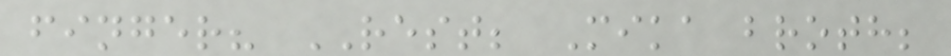finger? REST; Mika broth;
